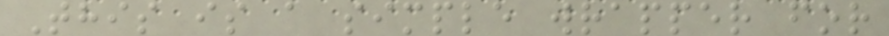This is a simple wrapper for
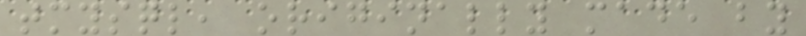tmysql, originally made by
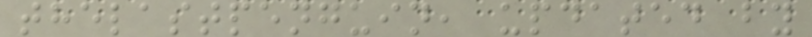thelastpenguin, updated by
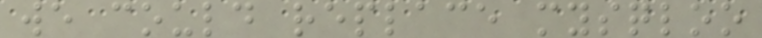we could replace mysqloo
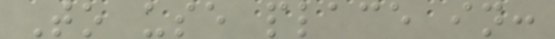To use place in:
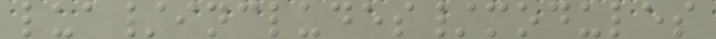lua/includes/modules
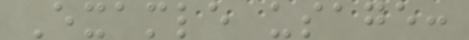Examle usage:
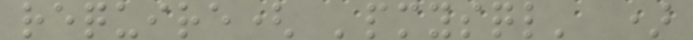require( 'pmysql' )
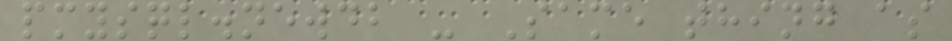pmysql.newdb - Same thing as
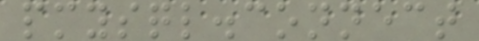pmysql.connect
